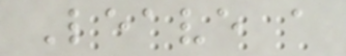Leave a
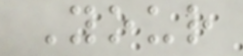Your
